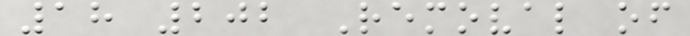18 202 Removal of
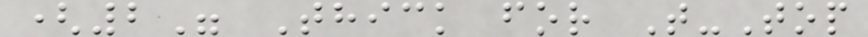(2" Thick for T-Top
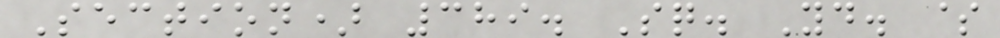Section) 389. Sq. Yd. $
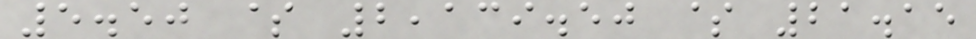5.50 $ 2,139.50 $ 21.15
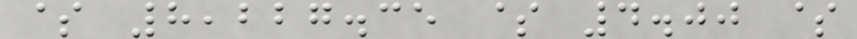$ 8,227.35 $ 4.00 $
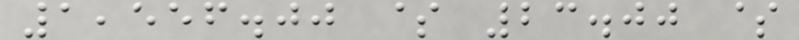1,556.00 $ 23.00 $
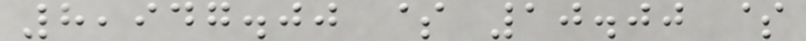8,947.00 $ 10.00 $
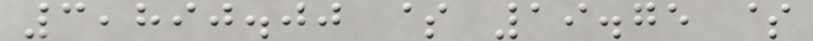3,890.00 $ 19.75 $
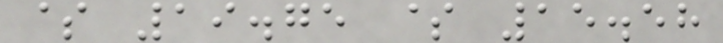$ 19.75 $ 15.58
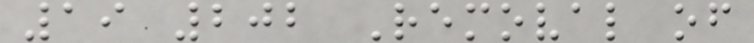19 202 Removal of
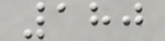180
